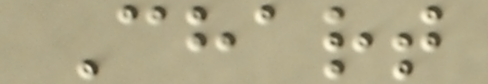Chart
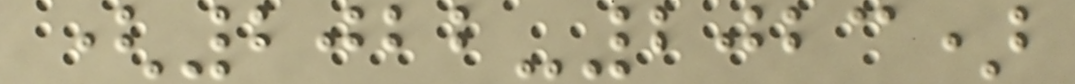(2022-2023)
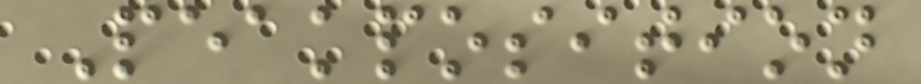Peakposition
